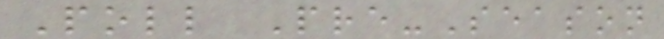Poll Pre-Season
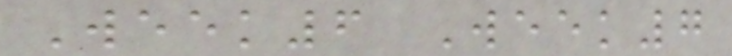Week6 Week7
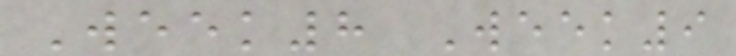Week8 Week9
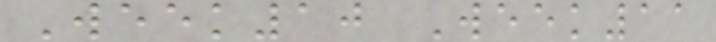Week10 Week11
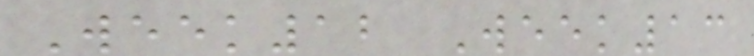Week12 Week13
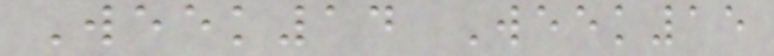Week14 Week15
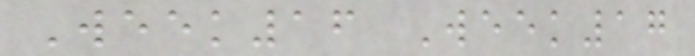Week16 Week17
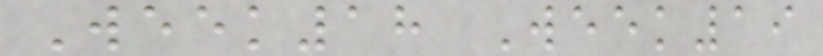Week18 Week19
